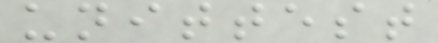unittest
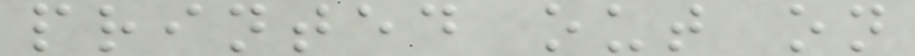printed out on
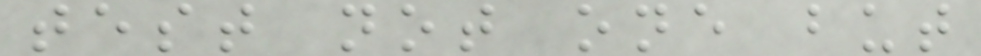test not one but
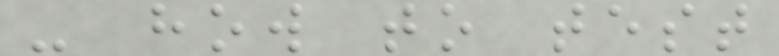- how to test
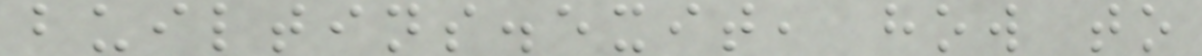builtins.exit, how to
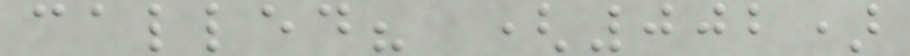called? (002)
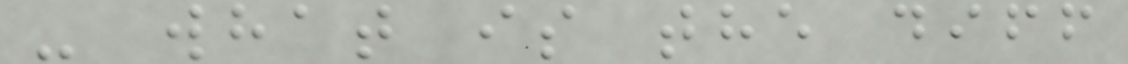- what is the diff
